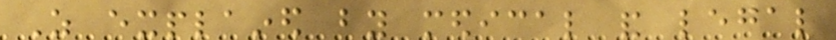As explained by medical and legal
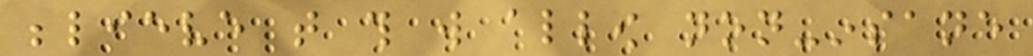believe that this will allow non-insane
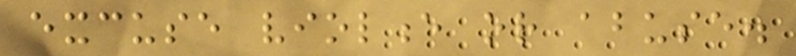excuse violence or abuse.
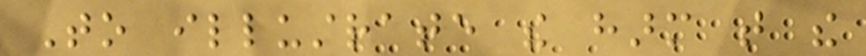To illustrate the harm that the
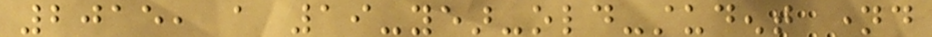2015, a 19-year-old-student named
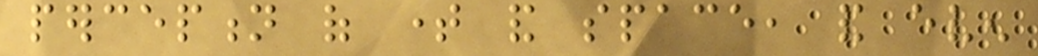perception of time and space, and even
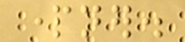partner.
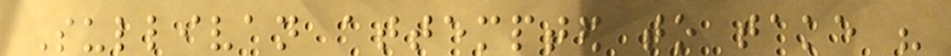Sullivan attempted to take his
